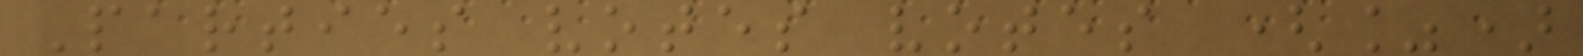Parties votes votes (%)
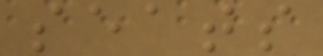seats
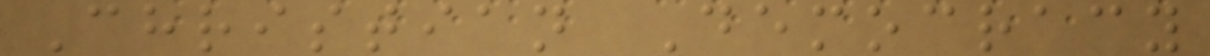Christian Democracy
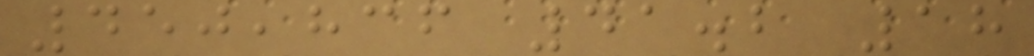450,836 41.2 18
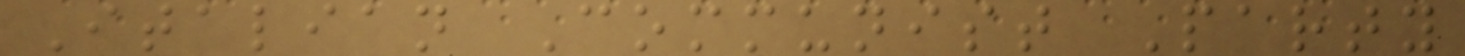Italian Communist Party
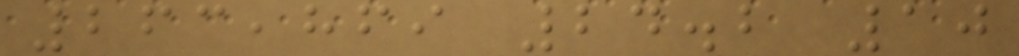263,869 24.2 10
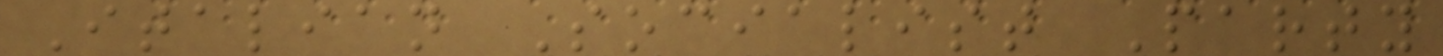Italian Socialist Party
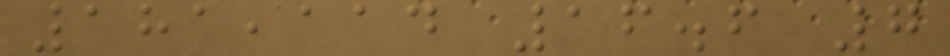181,114 16.6 7
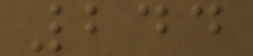244
